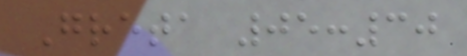Greta 05:30
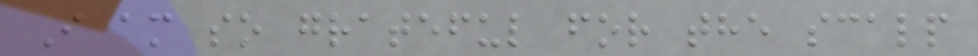I am so grateful for the scalp
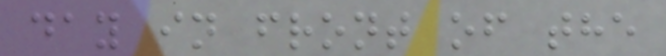day in front of the
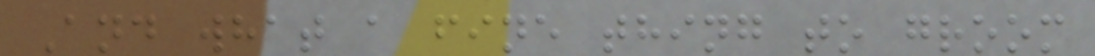And what a fine thing to groom
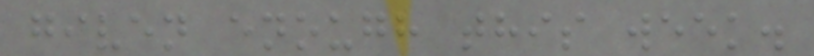given enough this week.
